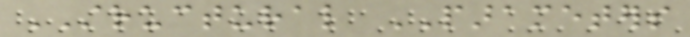STRUCTURAL PARAMETERS
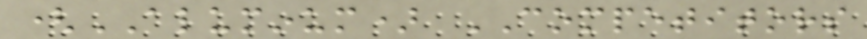(ALUMINUM) COMPETITORS
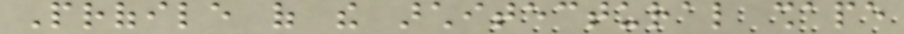Profile of the architectural shape
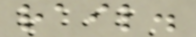rail.
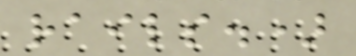rails.)
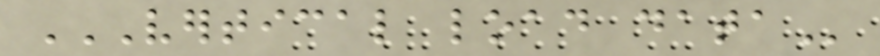VERTICAL LOAD DATA
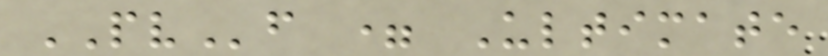PVf = Ultimate
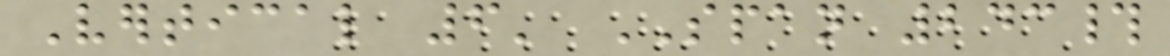Vertical 6' SPAN 243#
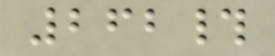262#
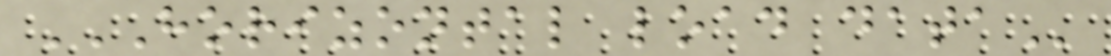HORIZONTAL LOAD DATA
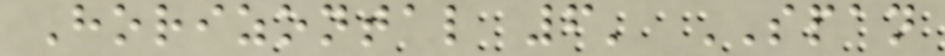Horizontal 6' SPAN
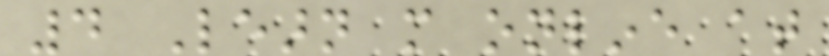4 Learn more online at
